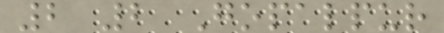2 2 Gopalpur
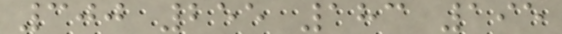300 255 183 195
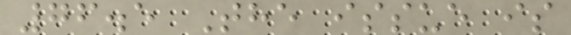76.5 The issue is
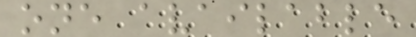one available
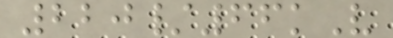220/66kV
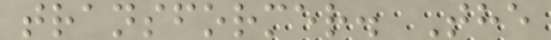transformer. The
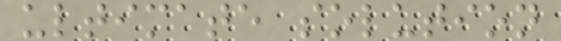ultimate solution
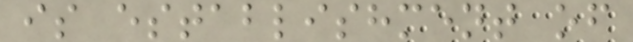is establishment of
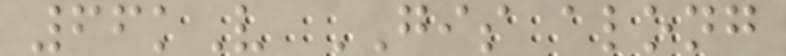66kV GIS along
